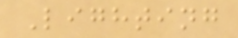Lighting
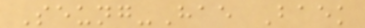Seung-Hae Baek
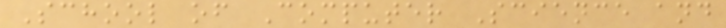School of Computer Science and
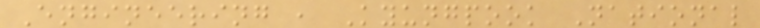Engineering , Kyungpook National
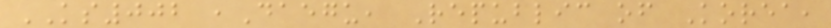KS002 ,Daegu, Republic of Korea,
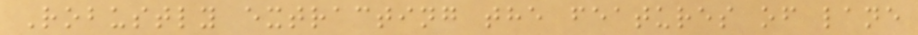Robustly extracting the features of lane
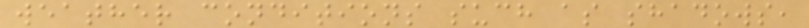weather conditions such as shadows,
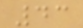43
